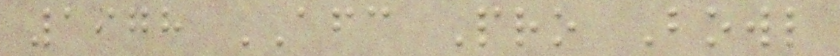1978 AFC Pro Bowl
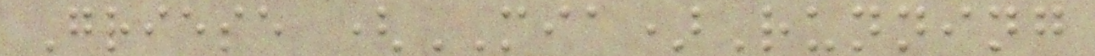Griese (MIA)Running
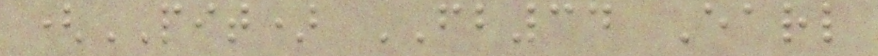(PIT) FB34 Earl
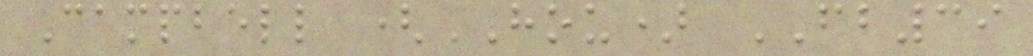Campbell (HOU) FB39
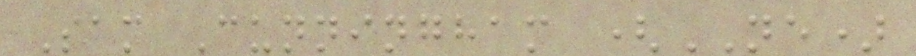Sam Cunningham (NE)
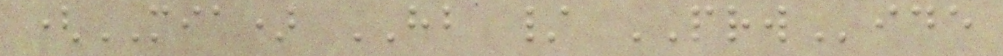(MIA) HB / PRWide
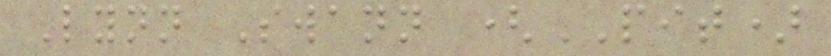Lynn Swann (PIT)
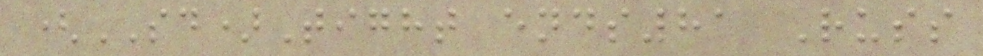(SD)Tight ends81 Russ
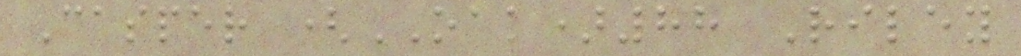Casper (OAK)88 Riley
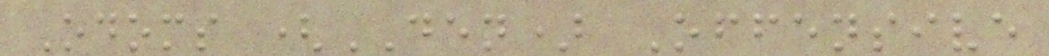Odoms (DEN) Offensive
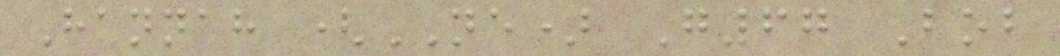Hannah (NE) G67 Bob
